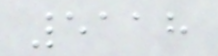5118
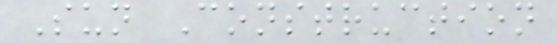Sun Construction
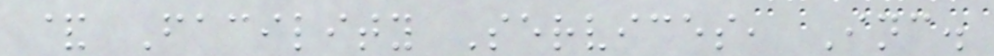& Facility Services, Inc.
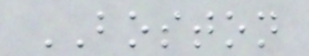BOSTON
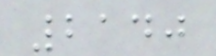2140
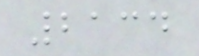2134
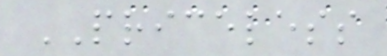PRICELESS
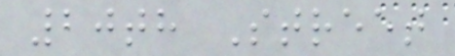20th Street
